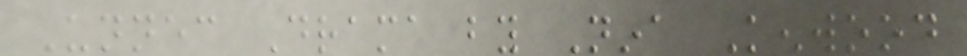Unnecessary Drama by Nina Kenwood
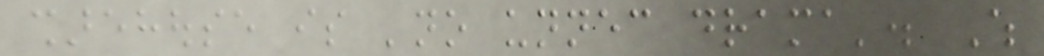sharehouse is 'no unnecessary drama'. Which
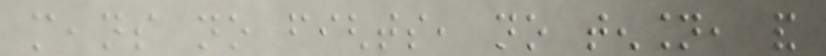means no fights, no tension, and
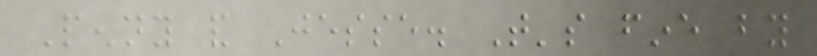Penny and Jesse. That's fine by
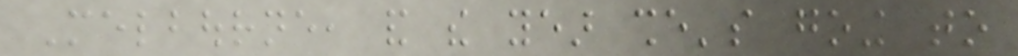Melbourne, and the year she's going to
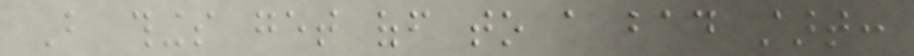But things get off to a bad start:
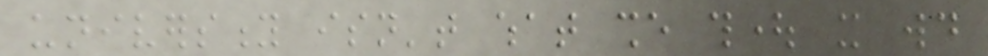university isn't what she thought it would
